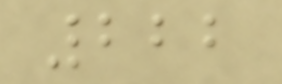222
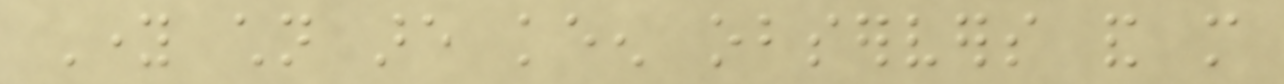Young children are keen observers and more
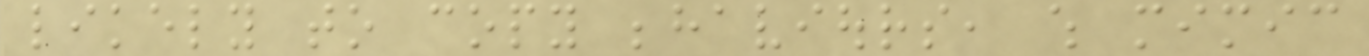likely to copy behaviours, which mimic
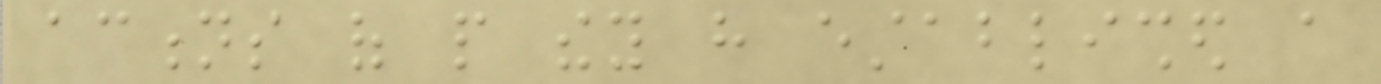actions of people they have established a
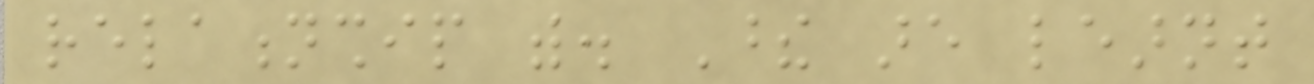relationship with. These are learnt
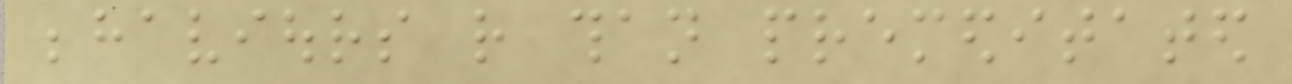behaviours rather than premeditated
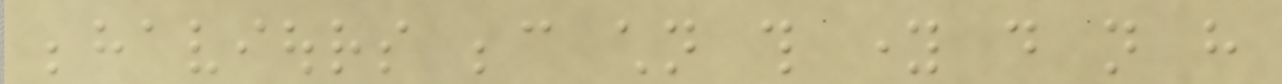behaviours because children this young do not have
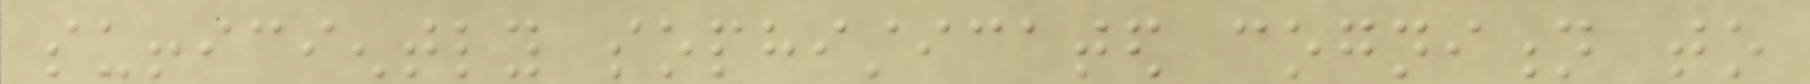sufficiently sophisticated cognition to
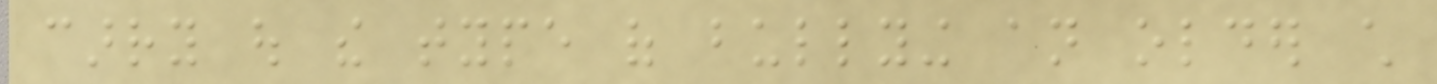carry out the type of bullying an older child
